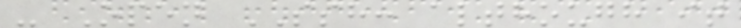- Open SSH: although it
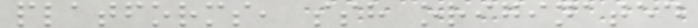platforms, ssh originated
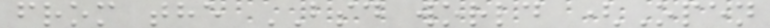from the BSD world (Open
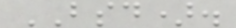BSD).
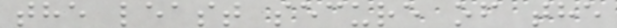the least secure of the
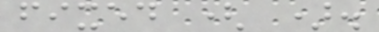fixed ( ).
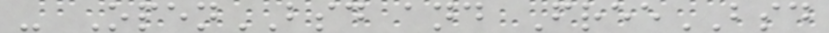- OpenBSD and FreeBSD
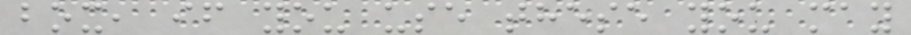box, if you use these you may
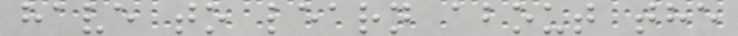have to learn about the
